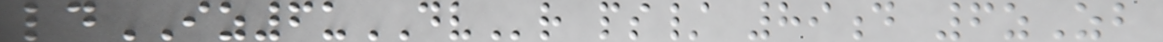ldIZ6uDVr ps/ 89d 6zZb
